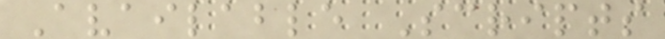Available Scripts
